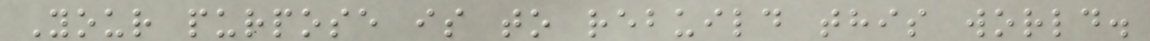Your purpose is to rebuild this world.
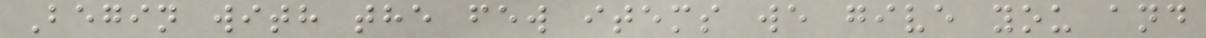Begin with the few items we give you and
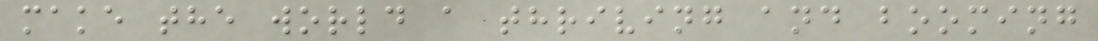make the world a thriving and booming
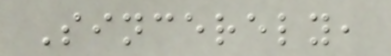Sincerely,
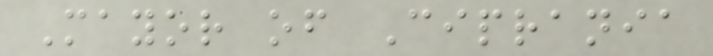Mayor of Ciprania
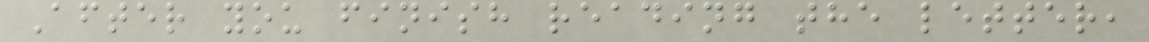After you finish reading the letter,
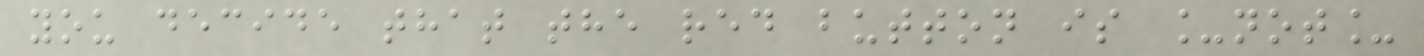you decide that the red button is _not_
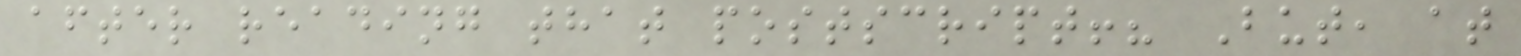after reading that postscript!? But, at
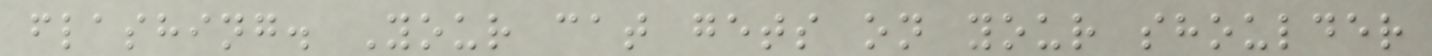flashing. Your cat gets on your shoulder
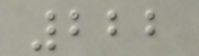222
